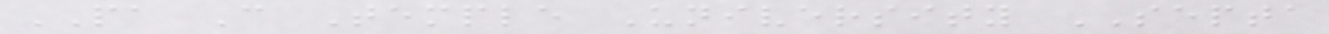PA C Temple University SEPTA
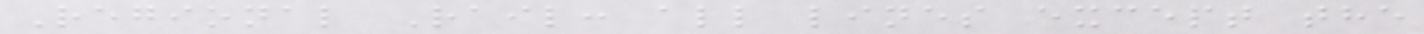Regional Rail: all lines except the
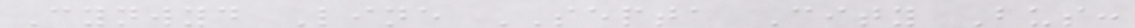Cynwyd Line SEPTA City Bus:
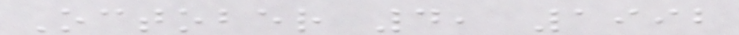October 4, 1992
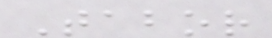Tabor
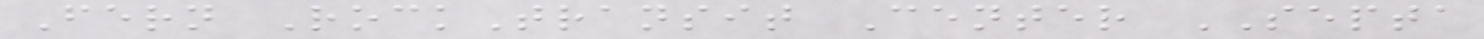Fern RockTransit Center SEPTA
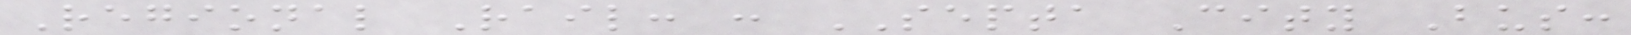Regional Rail: : SEPTA City Bus:
